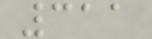311
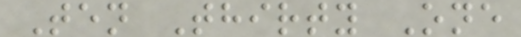Ten Thirty One
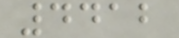4412
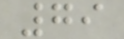79
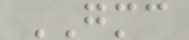GMC
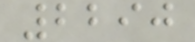2290
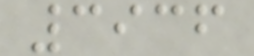3936
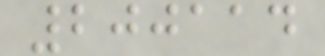200114
